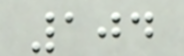104
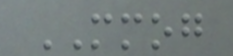MMOG
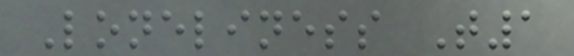Loneliness T1
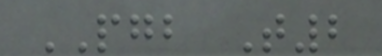PGB T2
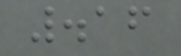.16
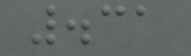.31
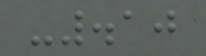-.10
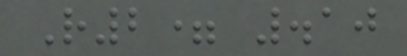R2= .10
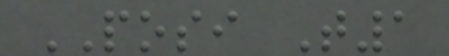POSI T1
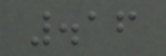.16
